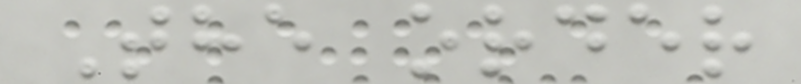The order
